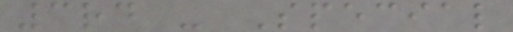3rd - Special
